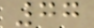77
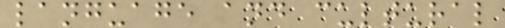language and cultural
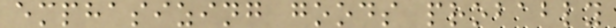emphasizing goods probably
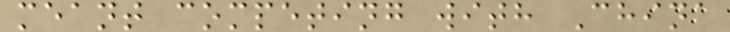meant competing with China
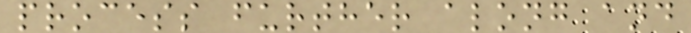process further along and
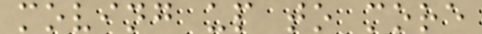moving up to more
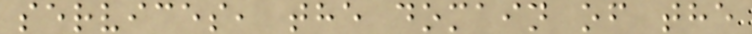services, the domain of the
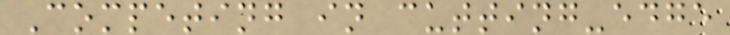Competing in cutting-edge
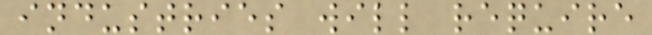industries will require
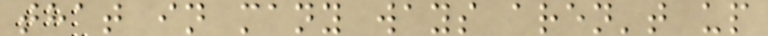that in many ways aren't up
